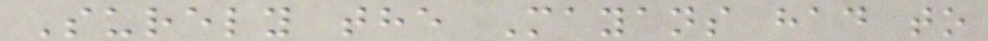Surely the Mayans had to
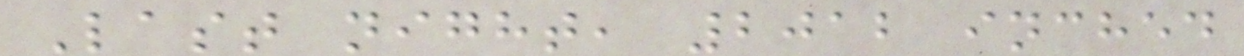Last night, 2012 inched
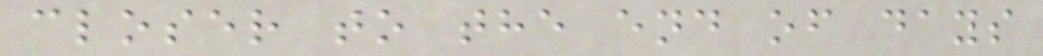closer to the end of days
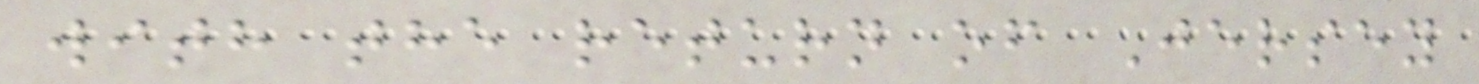with the return of Jersey
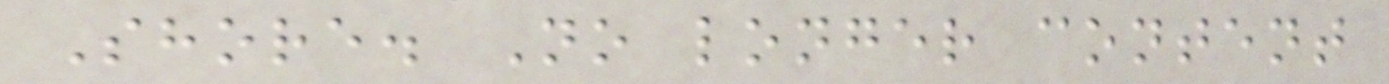Shore. No longer content
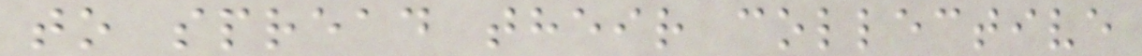to spread their collective
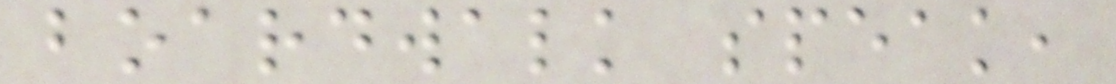boardwalk speak,
